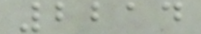2214
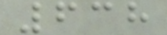638
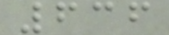636
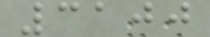3100
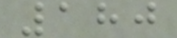180
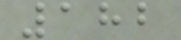182
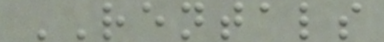RENTALS
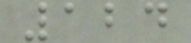124
